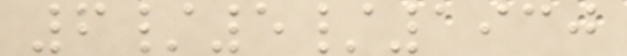6/5/1930
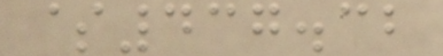$437.32
